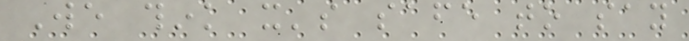We think it's safe to say
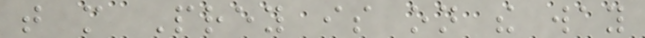that more Prey is on the way
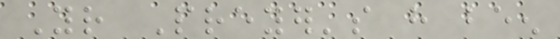Your Preyer's have been
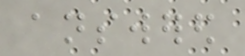answered
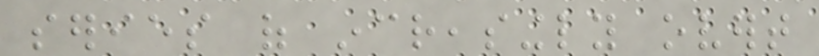series of increasingly overt
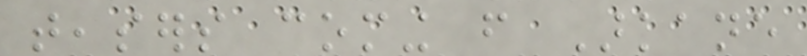teasers coming from Arkane
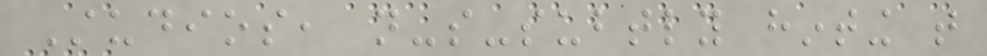Studios, not-so-subtly hinting that
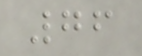76
